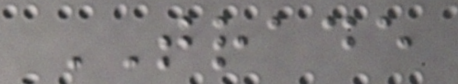TRADE
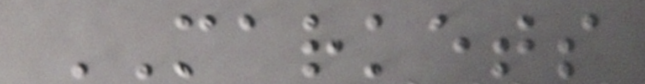MARKETS
